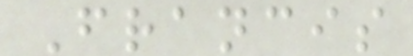Francis
